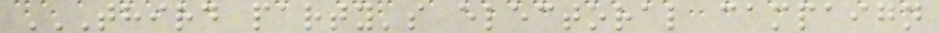THIRD PARTY'S ELECTORAL CAMPAIGN
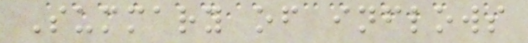Summary of inflows
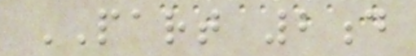PART 2d
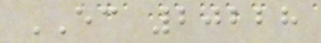EC 20228
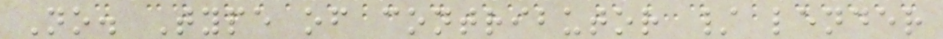No. Type of contributor / lender
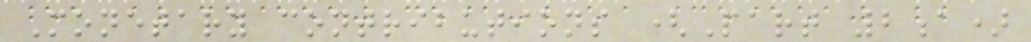Monetary contributions (Part 2a)
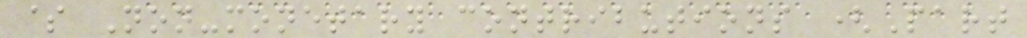$ Non-monetary contributions (Part
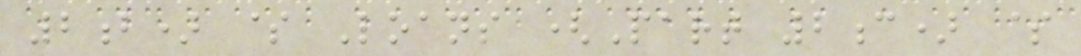2b) $ Loans (Part 2c) $
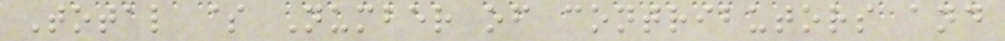Total $ Number of contributors and
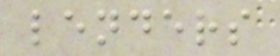lenders
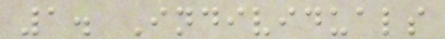1. Individuals
